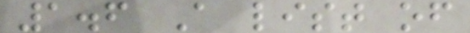1.6 A list of
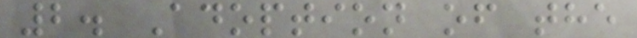2. Adoption of the
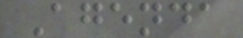Agenda
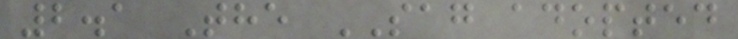2.1 The SAG adopted
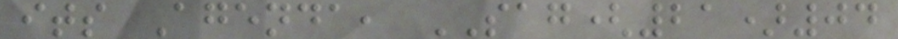its Agenda, SAG(21)04
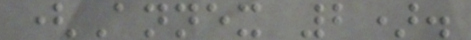(Annex 2).
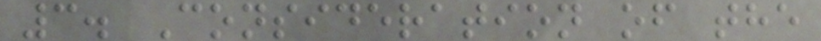3. Consideration of the
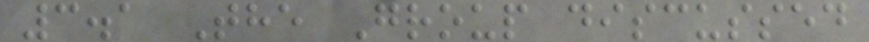3.1 The Group discussed
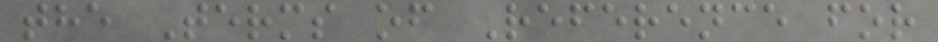the Terms of Reference for
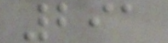291
